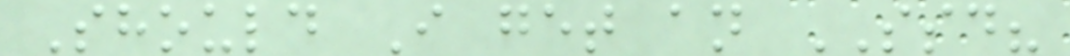Should I get an SSD?
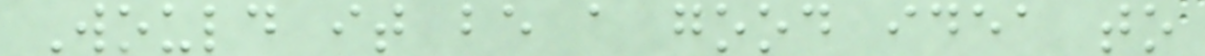Would it be a good idea to
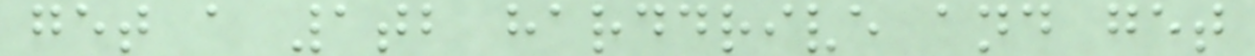get a 1tb harddrive and get
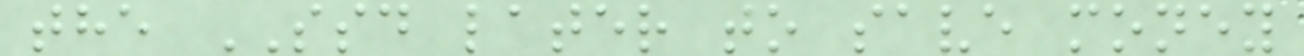the SSD later to save money
